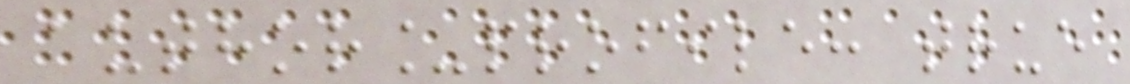author_profile: true
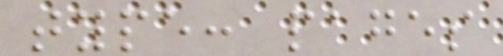type: pages
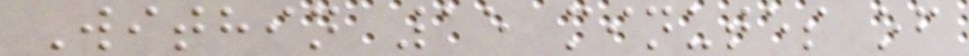Within 15 minutes of
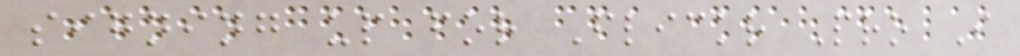signing up for Flickr Pro I
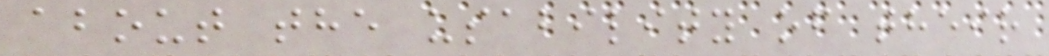about the usability of their
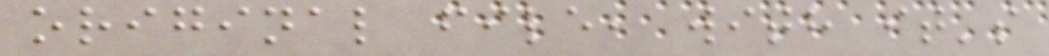original file, with it's
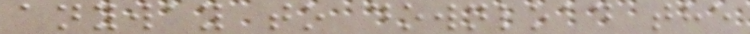anyway to download the
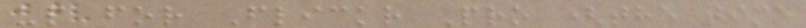up for Flickr Pro (the time
